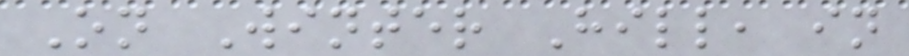On Winter Hill, in
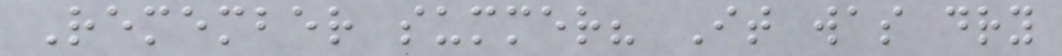Remember summer? It was dry
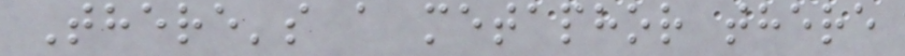There's a metaphor there
